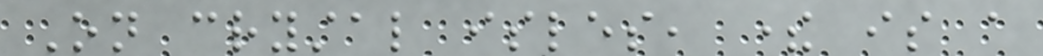On crystal isles, there is a
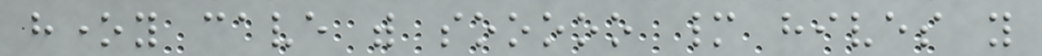honey cave with sooooo many hives you
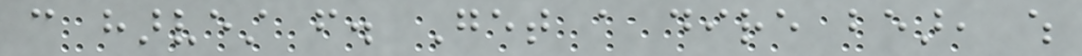can harvest from. Get a dire bear, which
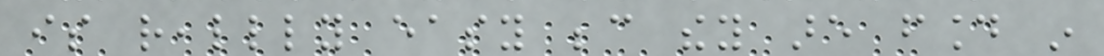is reallly easy because they are found in
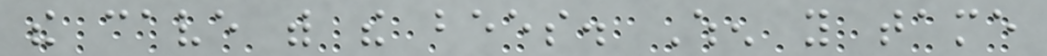the cave with the bees. When you tame
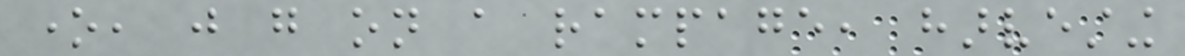one, just go on a rampage, harvesting
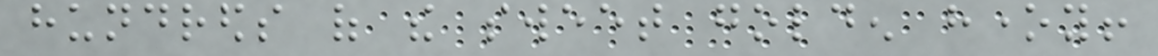hundreds of the sweet golden honey!
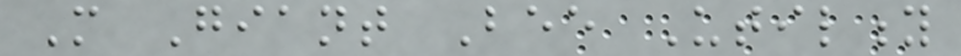More Giant Bee Utility
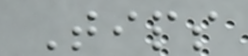Tips
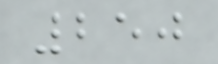250
